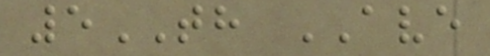5TH AVE
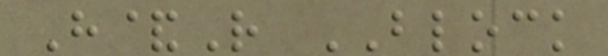H&R BLOCK
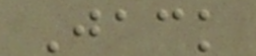Jack
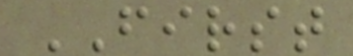FIRST
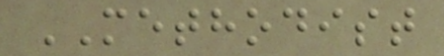METHODIST
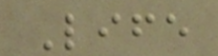Life
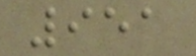951
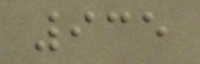935
